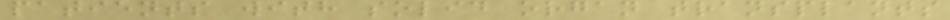patients with solid organ transplants
